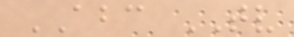ABC TV
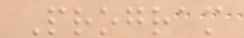Program
